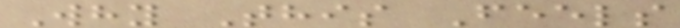Why This Feels
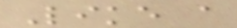Like a
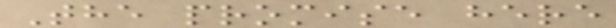The promise here
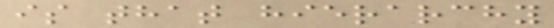is that hierarchy
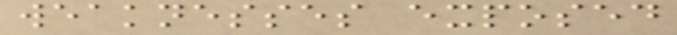weaknesses exposed
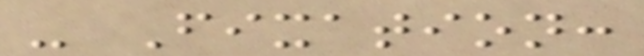- Fixation:
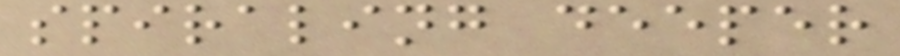spiraling deeper
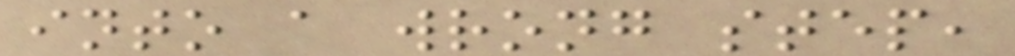into a wrong step,
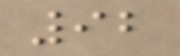92
